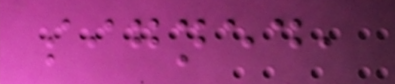signed,
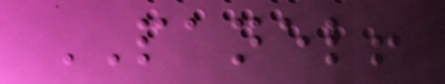PANEL!
